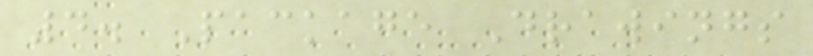4. Package Drawings
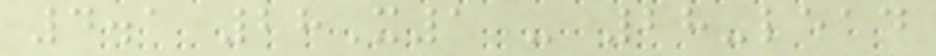4.1 28X1 - 28-lead
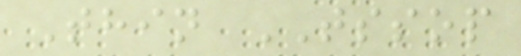Thin TSSOP
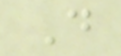D
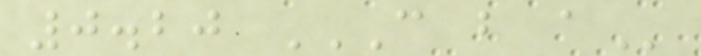0.20 C B A
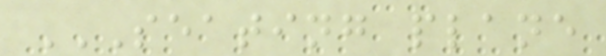SEATING PLANE
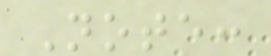Note:
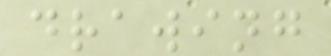drawing
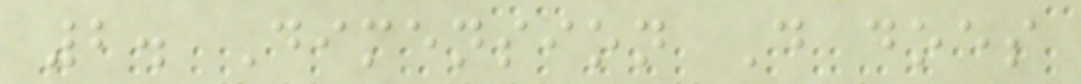2. Dimension D does
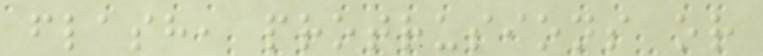flash, protrusions or
